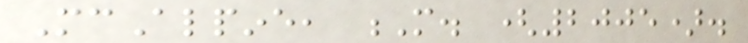McAlpine, M. (2005).
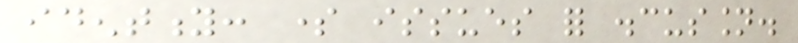identity: some issues for discussion.
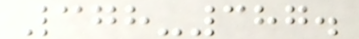378-387.
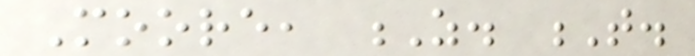Moore, Z. T.
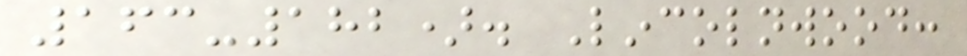163-182). Lincolnwood:
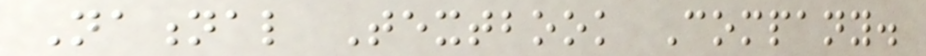National Textbook Company.
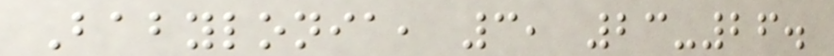Babylonia, 3, 23-26.
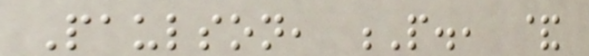Paulson, P., &
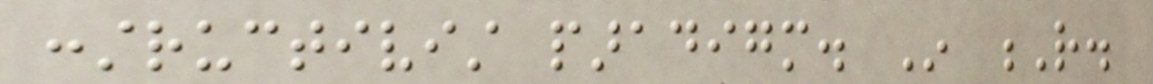constructivist paradigm. In R.
